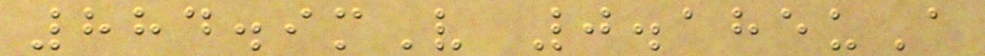884.9mV 0.185uA
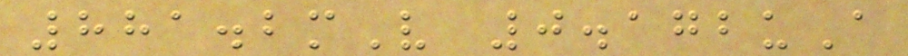881.2mV 0.172uA
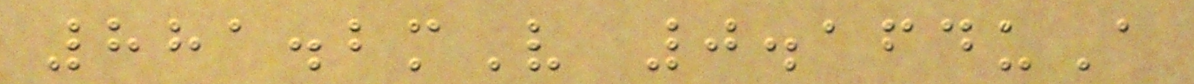881.2mV 0.164uA
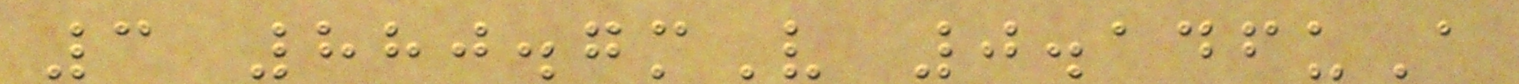3 880.7mV 0.146uA
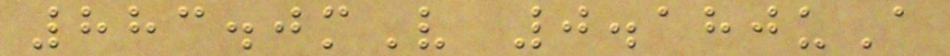883.0mV 0.180uA
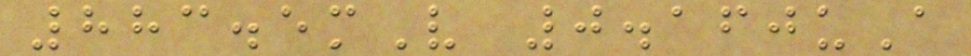883.5mV 0.160uA
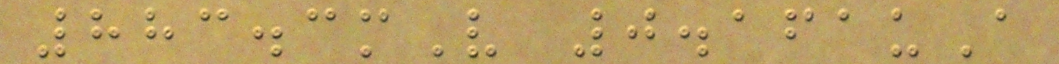883.3mV 0.161uA
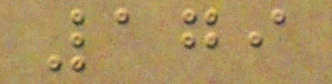179
